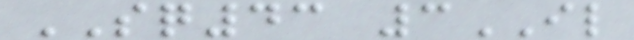SQ43 3IL
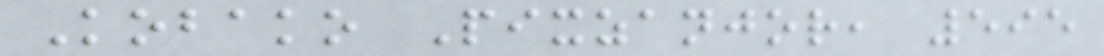Kobako Pixzanjor, 595
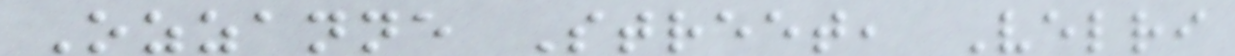Ozzanne Street, Velri
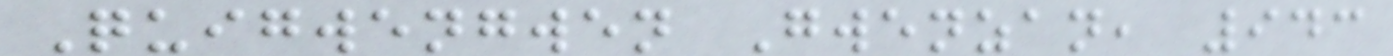Quigwengwen Gwenzan, 943
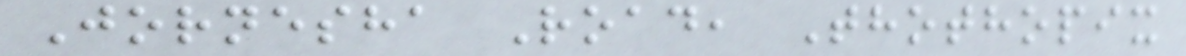Jornesha Road, Thothopix
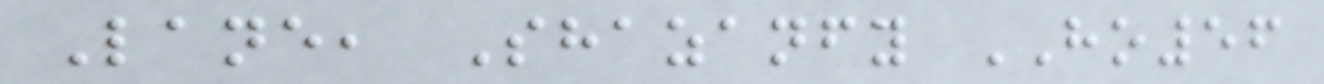Lane, Shazanfy HO56
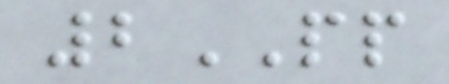2PP
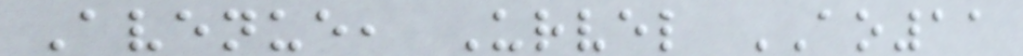Avenue, Urvel AO11
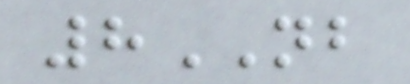8NB
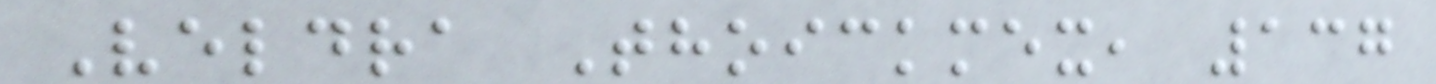Veldra Thoickmex, 137
